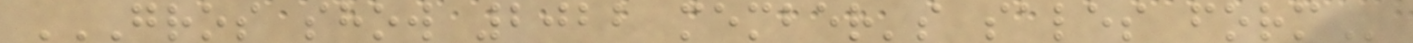GROS SHOW 2022 MEMBER'S SALES FORM
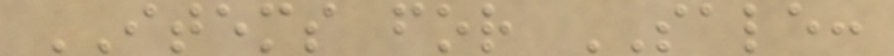ITEMS for SALE:
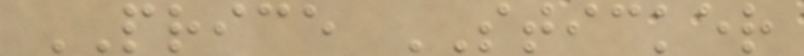PRICE STICKER
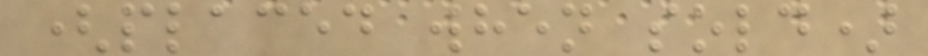(placed when sold)
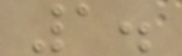1.
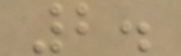2.
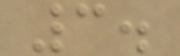3.
